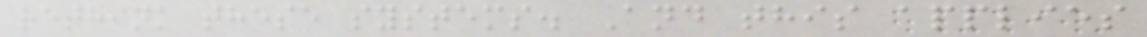rethink these systems. And this applies
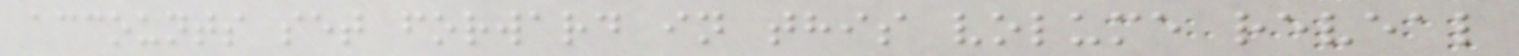accounts set forward in this volume reveal
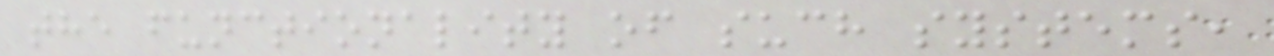the functionality of such systems,
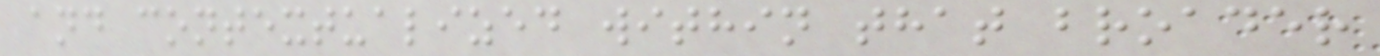and contextualized within that broader
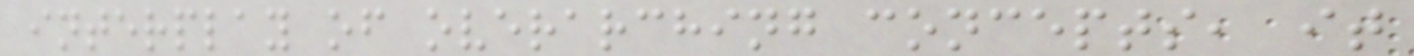interplay of overarching concepts, it
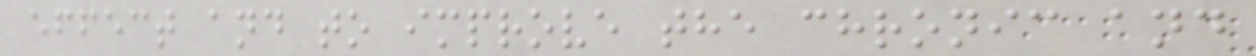effect and to improve the chronic and
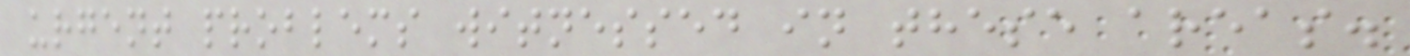urgent problems witnessed in these areas.
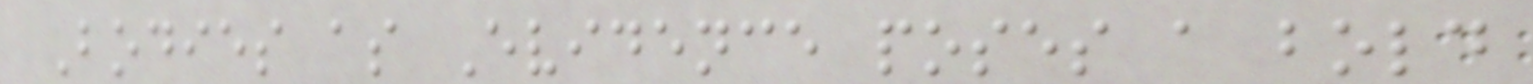Bodies as Evidence poses a bold
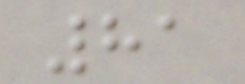81
